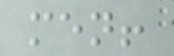men!
